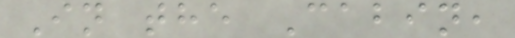In the Cabin,
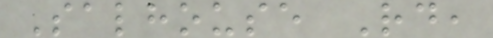Salhouse Rd,
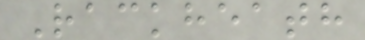Rackheath
